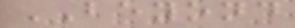BEYOND
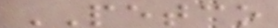PETCO
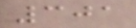301
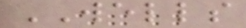WELLS
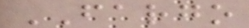FARGO
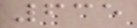635
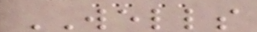WELLS
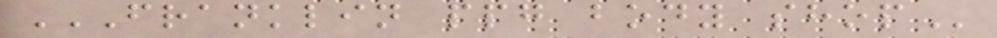FRANKLIN PPG BODY SHOP
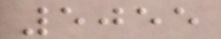5055
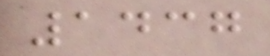1437
